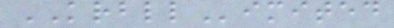KRBLLimited
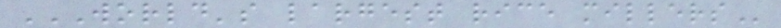WORLD'S LARGEST RICE MILLERS
